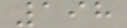198
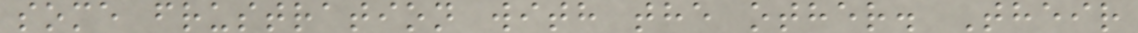some frustration with the other. Their
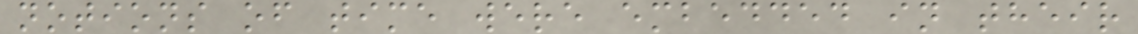notions of time were embedded in their
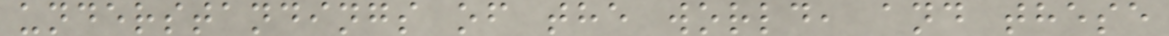understandings of the world, and these
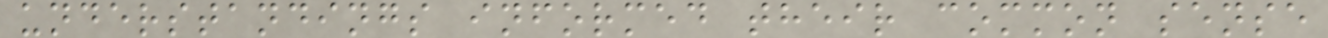understandings informed their common sense
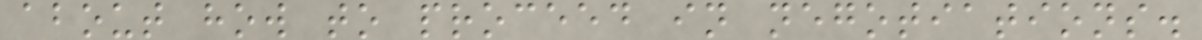about how to proceed in negotiations.
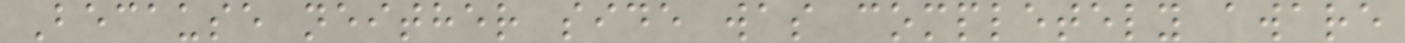Because neither side was completely aware
